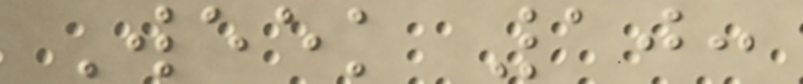Week 10:
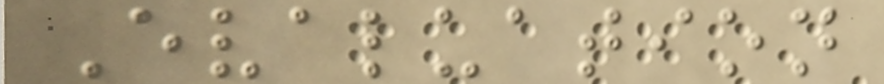Evaluation
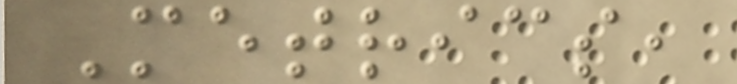Metrics,
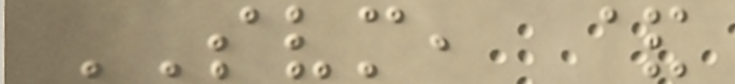SVM, &
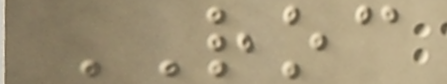ROC
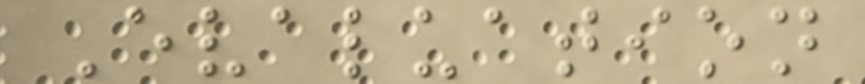Evaluation
